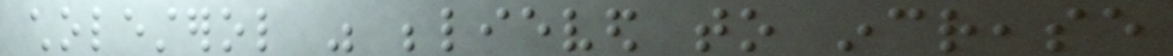cholesterol was believed to increase
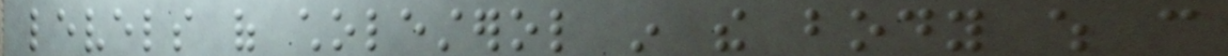levels of cholesterol in the body which can
